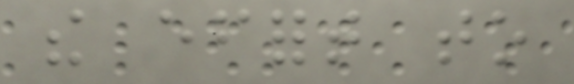the effort to
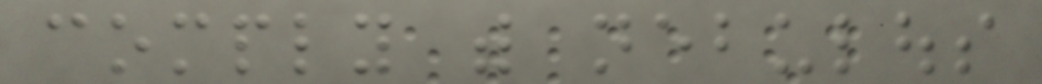comply with nebulous
